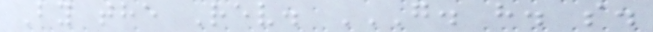By the Rev. G. H. S.
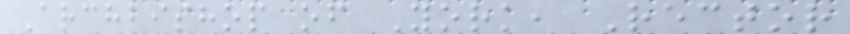Archbishop of York, Rector
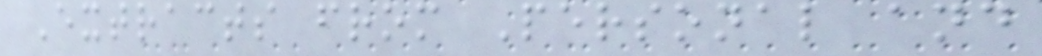Extracts from Personal and
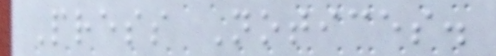Press Notices.
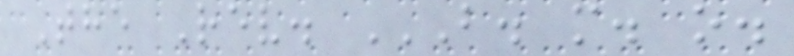The Rev. B. M. O.
